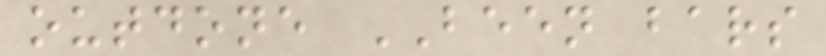outdone BEEN bars
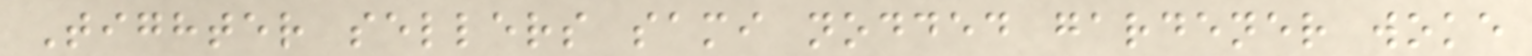Tighter sellers sami nodded gardener woke
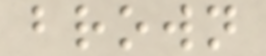brown
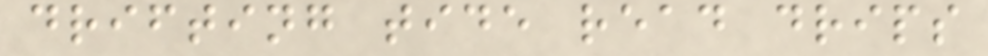drifting tide read drips
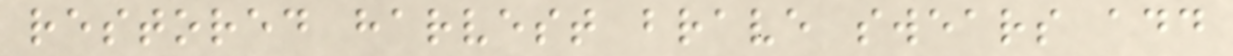restored harvest brave swears add
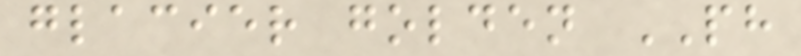glacier golden PH
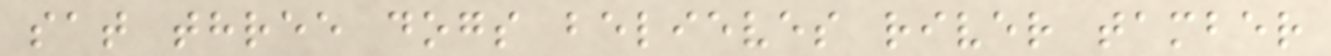sat three dogs believes river tamber
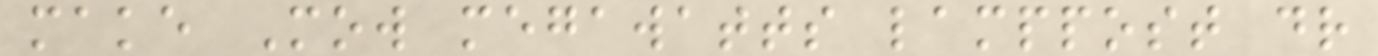make Mow megawatts lamppost dr
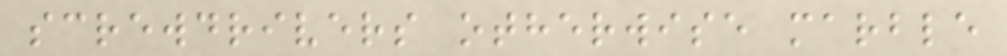screwdrivers otherwise marble
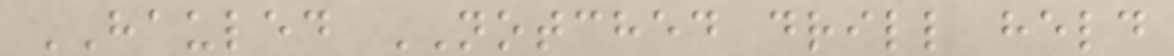HAULED NOTCHED drill held
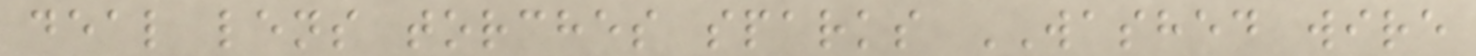deal lens torches sparks WASHED wire
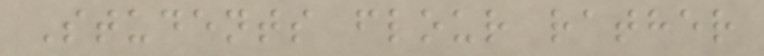Students flour rather
